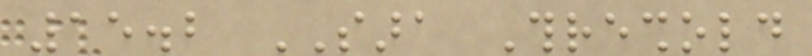15.2 SARA Threshold
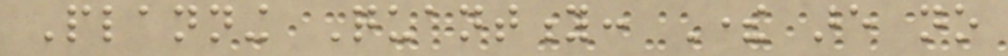Planning Quantity: There are no
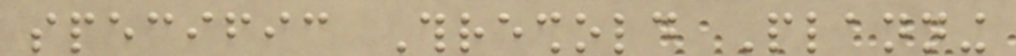specific Threshold Planning
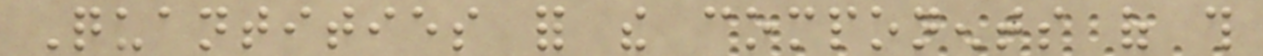Quantities for the components of this
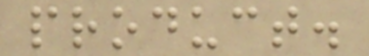product.
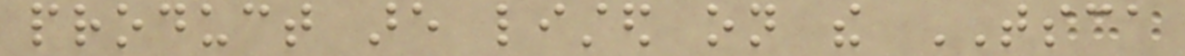product are listed on the TSCA
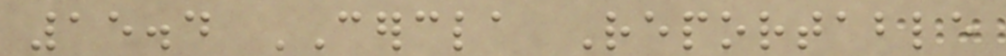15.4 CERCLA Reportable
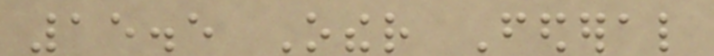15.5 Other Federal
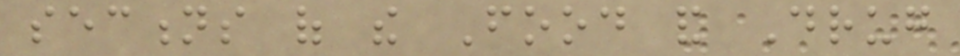sections of the Food and Drug
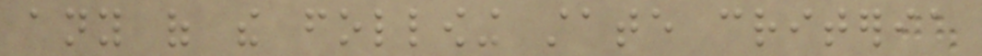any of the following state criteria
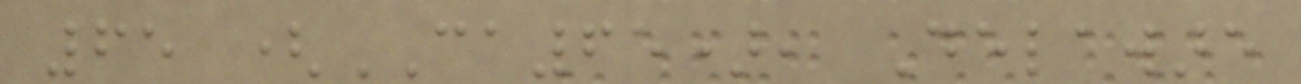65 (CA65), Delaware
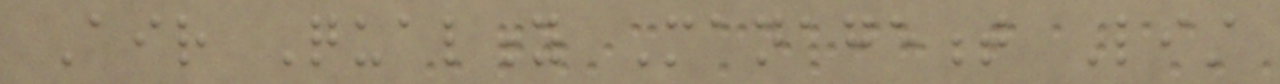Air Quality Management List
